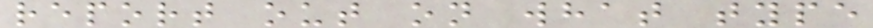report out on what type
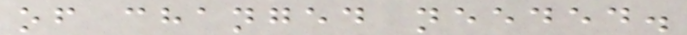of changed needed.
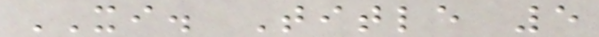XI. Title 5
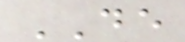DE
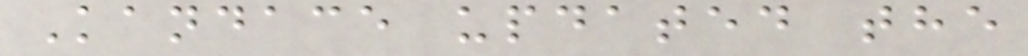Kandace updated the
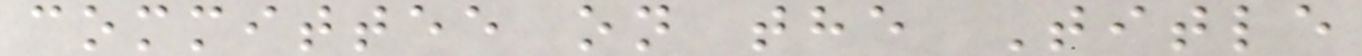committee on the Title
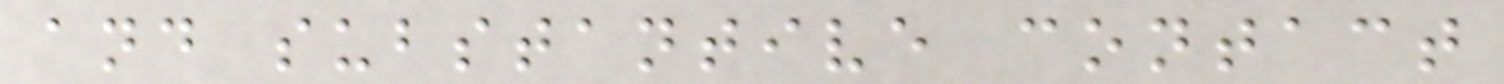and substantive contact
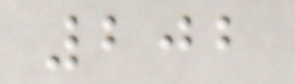202
